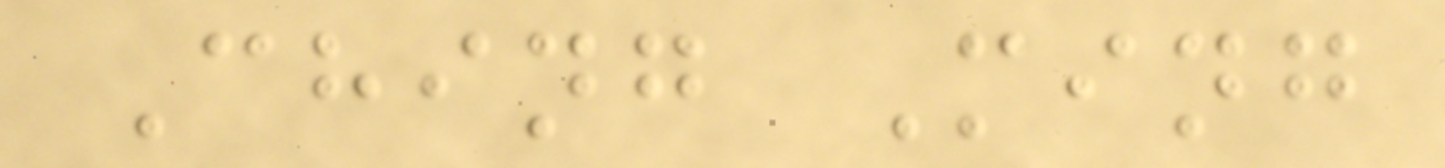Ching Ming
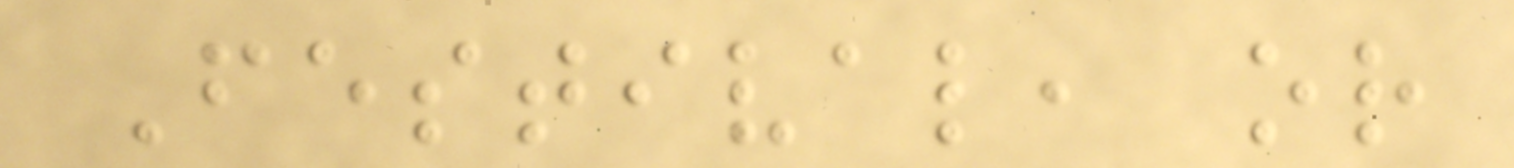Festival, or
